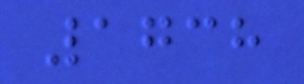1738
